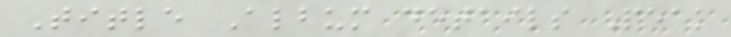Title Album details Peak
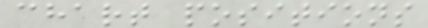chart positions
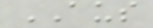AUS
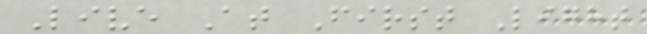Live At First Light
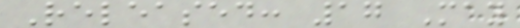Released: 17 May
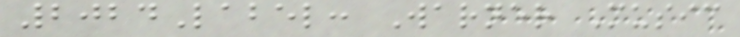2024Label: Warner Music
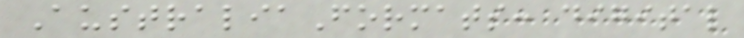AustraliaFormats: digital
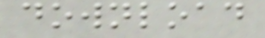download
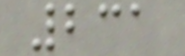231
